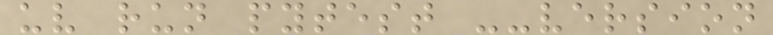uv run pytest --version
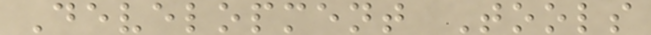Development Tools
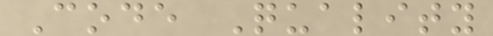Code Quality
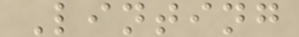Linting
